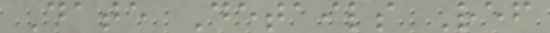Date Details Ref
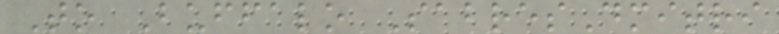To Buffalo SabresDmitri
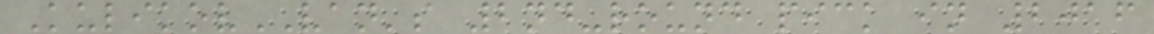KulikovVAN's 2nd-round pick in 2016
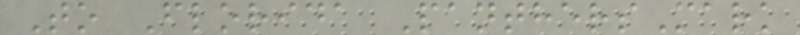To Florida PanthersMark
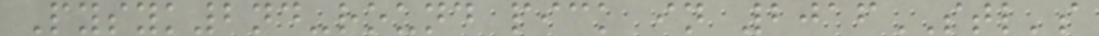Pysyk2nd-round pick in 2016STL's
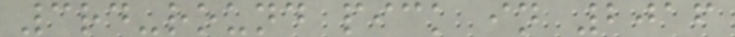3rd-round pick in 2016
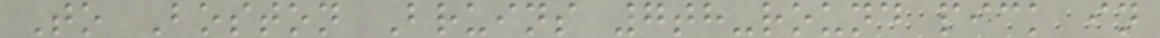To Boston Bruins 7th-round pick in
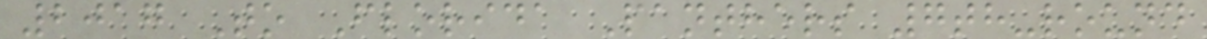2017 To Florida Panthers 7th-round
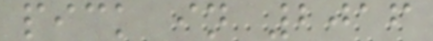pick in 2016
